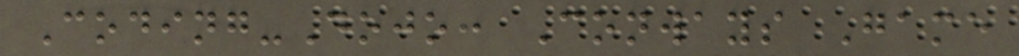Coding-Dojo: Conways Game
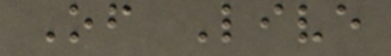Of Live
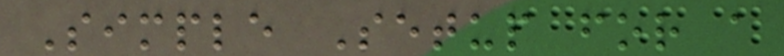Simple Setup for a
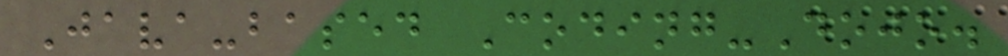Java-based Coding-Dojo.
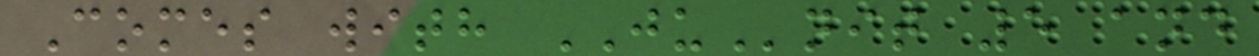Comes with JUnit 5 and
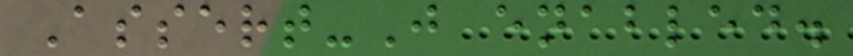Assert-J enabled.
